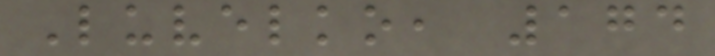Luvelko, 174
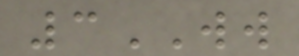3WW
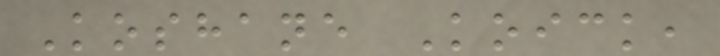Koshane Koick,
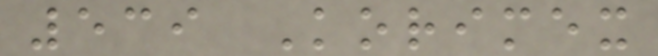539 Korimex
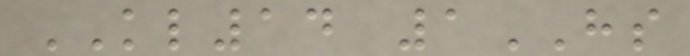KL14 1HS
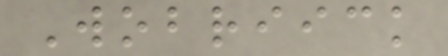Wobriick
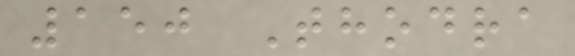150 Thodra
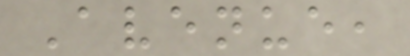Avenue,
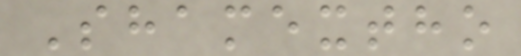Shamextho
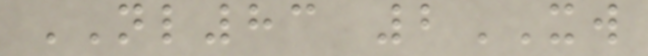NL83 2XW
